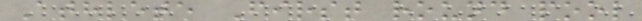Athlete First round pool
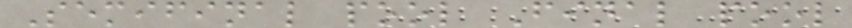Semifinal pool Final pool
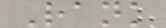Rank
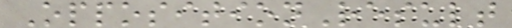OppositionResult
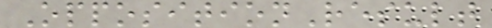OppositionResult
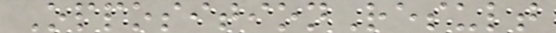OppositionResult
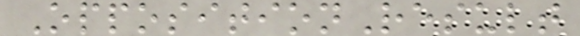OppositionResult
